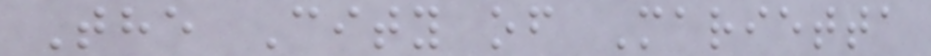The City of Marietta
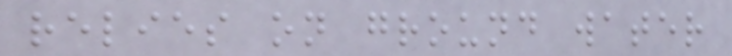relies on ground water
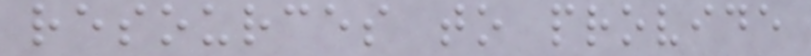resources to provide
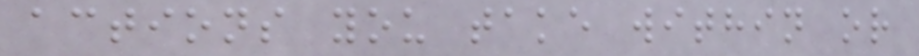actions you take within or
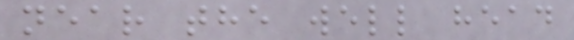near the well head
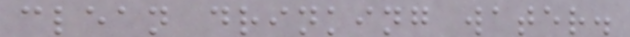clean drinking water.
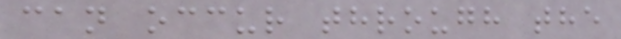can occur through the
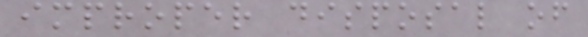improper disposal of
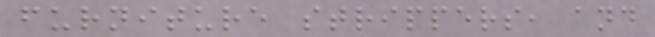furniture strippers, and
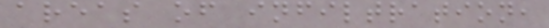areas of infiltration,
